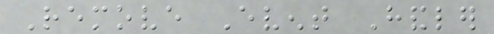Remove Event Handler
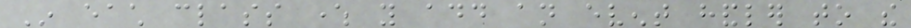In each class where you add an event handler to the
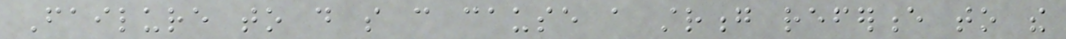Failure to do so can cause a strong reference to the
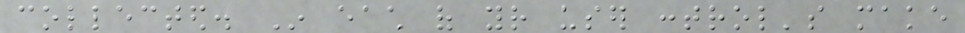collected. In each of your user control's make
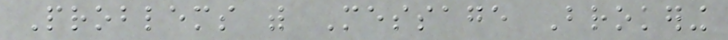Problems with Message Brokering
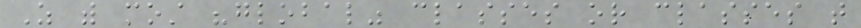As with most "global" classes or classes that
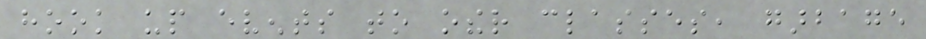hook up events to other classes, garbage
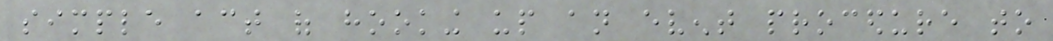simple act of hooking up an event procedure to
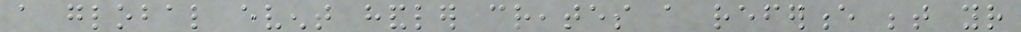a global event handler creates a reference between your
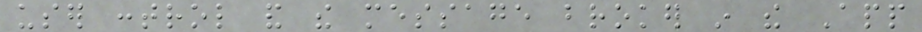user control and the message broker in the App
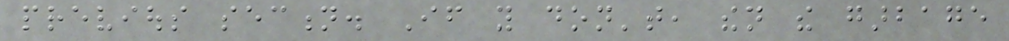previous section. If you don't, then the garbage
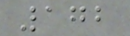172
